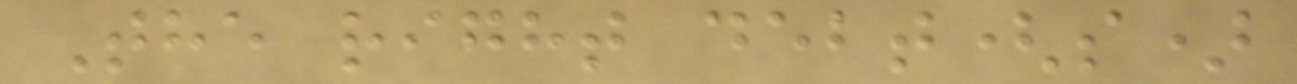The right debt(s)
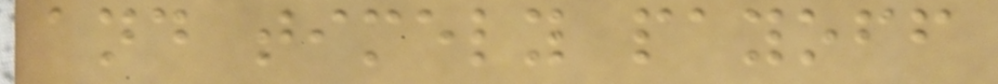and timely payoff
